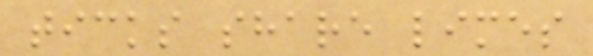ticks share limes
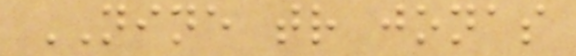NINE tr jonas
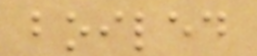boiled
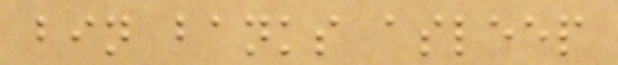bin banks asleep
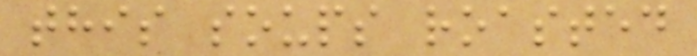this soups roasted
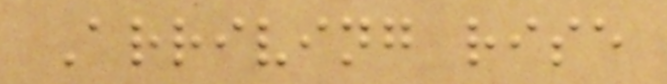Arriving rise
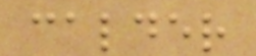calder
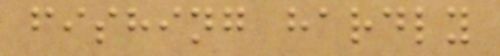fishing hardly
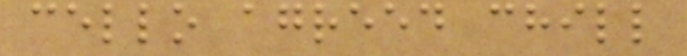cello agreed chill
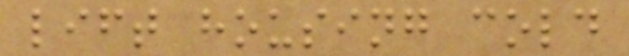lift housing cold
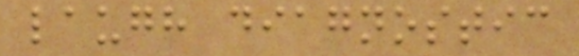laugh diagnostic
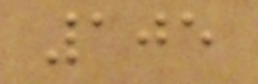105
